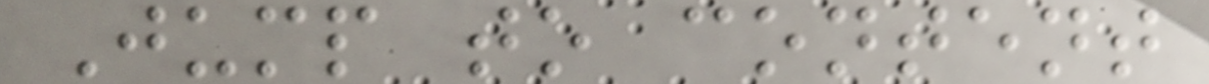Jump to content
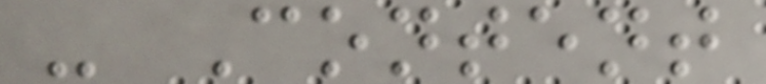- Content
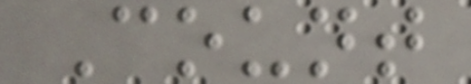Count
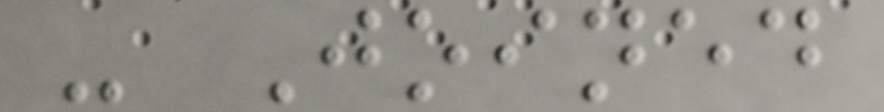- Joined
